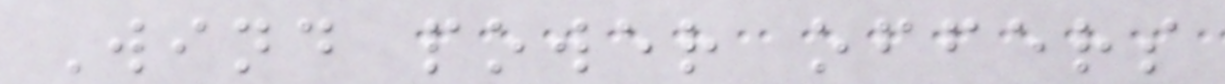Wind power offers
